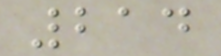214
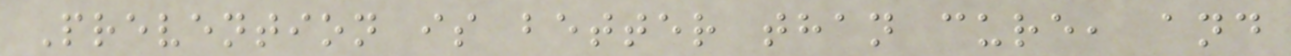Prevention is better than cure, and
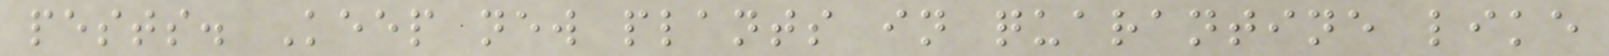pests. Keep new plants in quarantine like
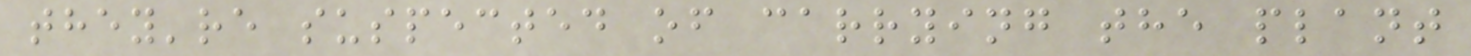they're suspected of carrying the plant
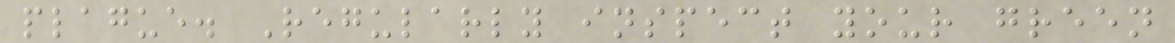plague. Regularly inspect your green
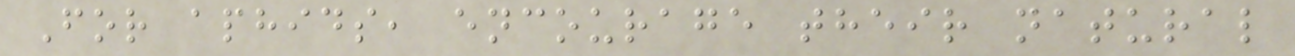For aphids, encourage their natural
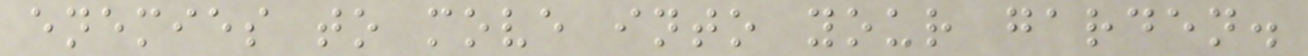enemies to move into your garden.
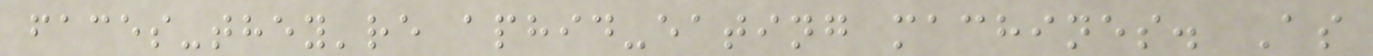faces-they're aphid-eating machines. As
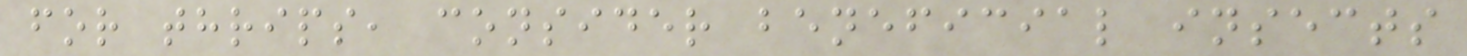for thrips, consider beneficial insects
